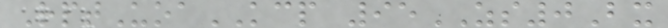RptUoaKCP 95ZS0Bx
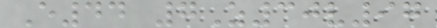E44 7Z30v97
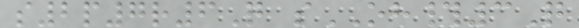s2p7r6Q sOH#3Q
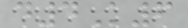d4K6
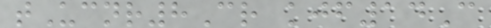tUcnr8Cr kjf14C
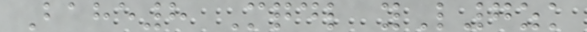Bahe8 Mqdl yL7zk
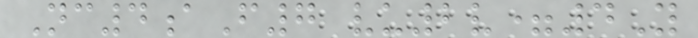Nc4aF7 vu2v=4Y
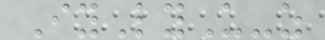IyLyU-z
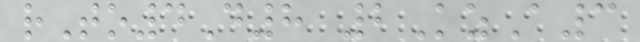rTo4D8 2KzA3
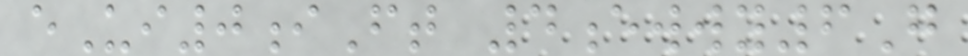eUi0iFt 4ewwy6G
